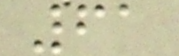61
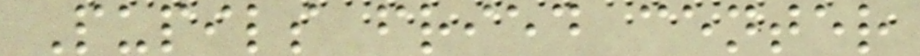Pupils fried center
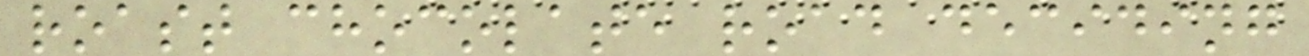roast chocolate road deciding
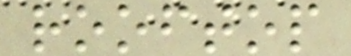rooftop
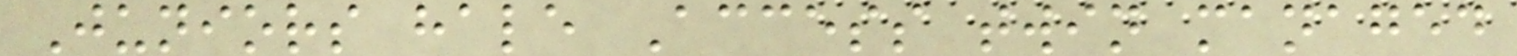Juniors hale Access twin managed
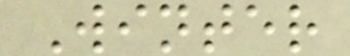Winter
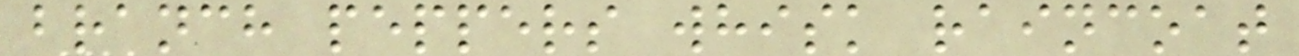branch peppers whisk raincoat
